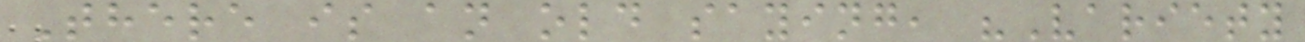There is an old saying, "Variety
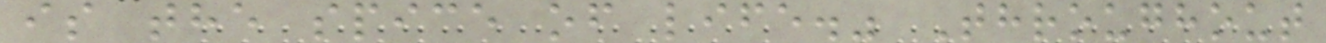is the spice of life." Throughout
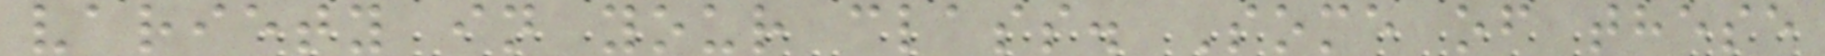variety in your class. Some of these
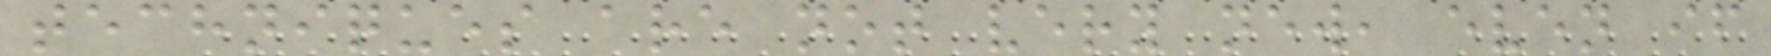techniques are not very new, even if
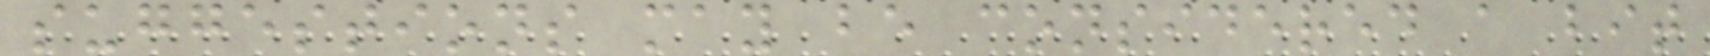suggestions may be considered a bit
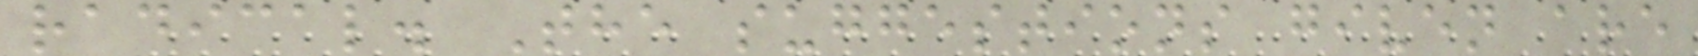radical. The suggestions given are
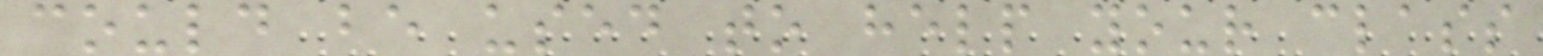could be used to help your class
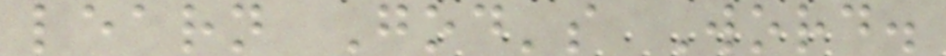learn God's Word.
